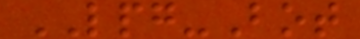LPG-Bot
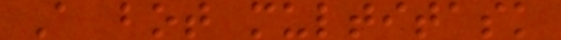A bot multitask
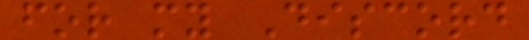for my Discord
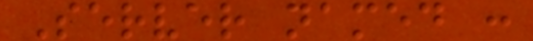Server named :
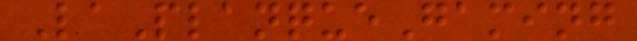LaPlanqueGaming
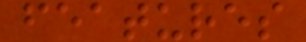features
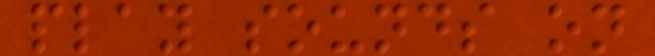play sounds on
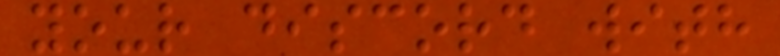your discord with
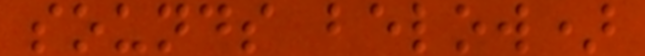sounds below)
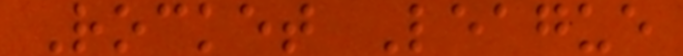Rocket League
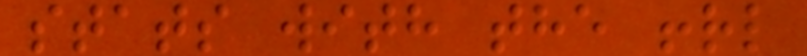stats with the !rl
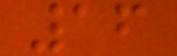16
